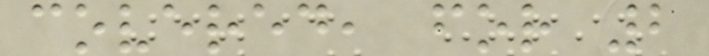covered, for 2
